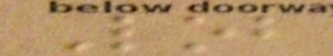Lob
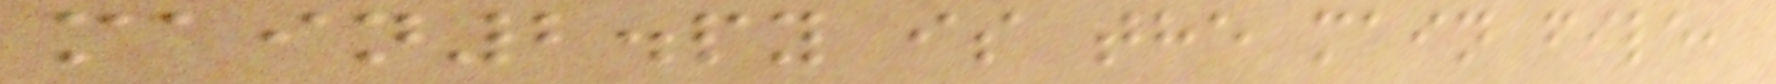main2.py is the main file,
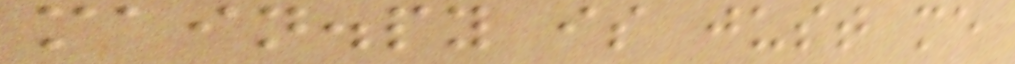main.py is just me
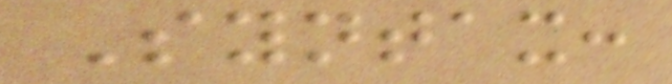Syntax:
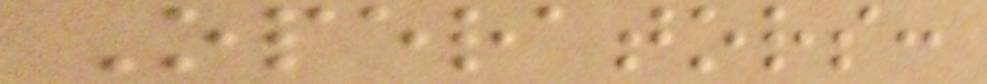Operators:
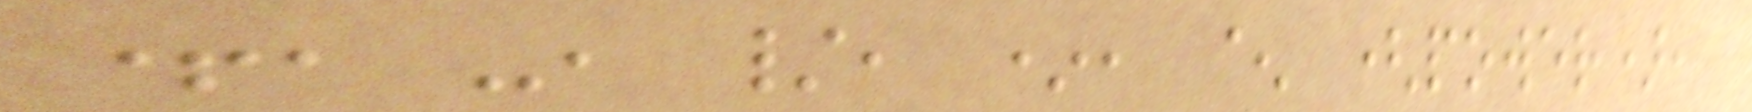+, -, /, *, ^ (power),
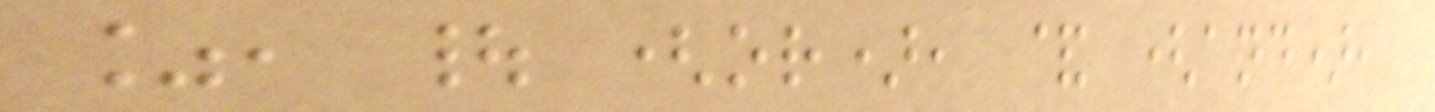%, | (or), & (and),
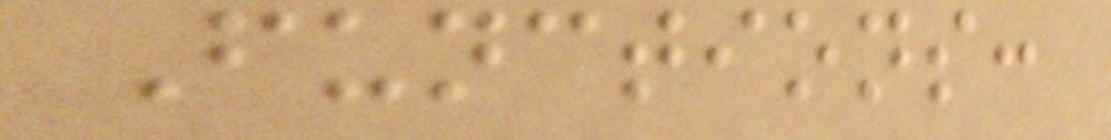Functions:
